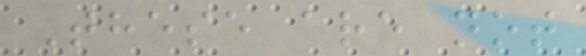These are not
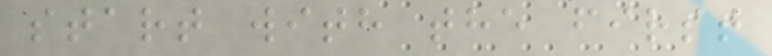start with the first
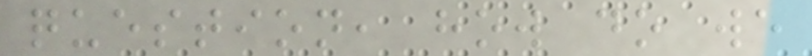question, how do we
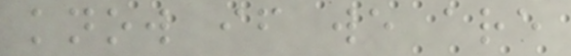know if we are
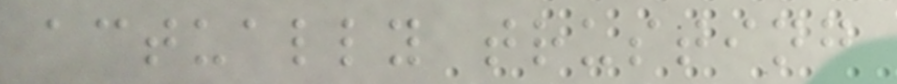actually trusting
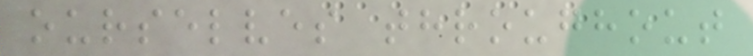ourselves throughout
